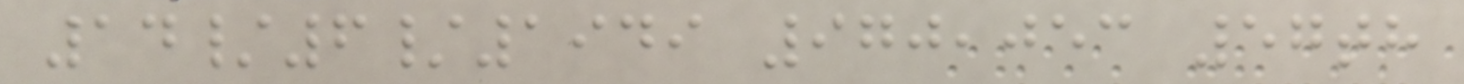14/6/1949 970,053 57th
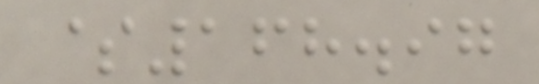$168.97
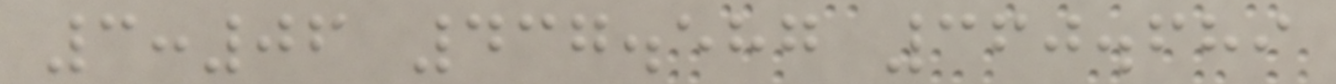3:06 437.587 360.689
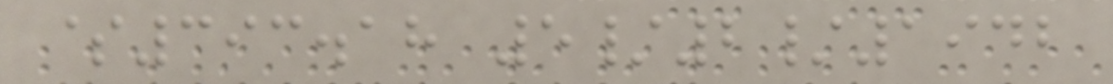$393.18 5/2/1942
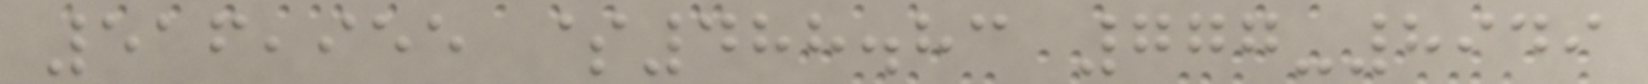516,955 $488.83 777-8949
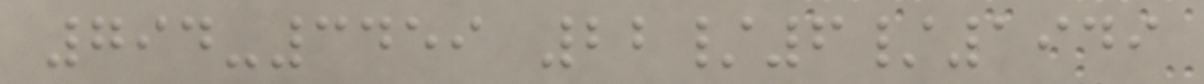794-3459 22/6/1949
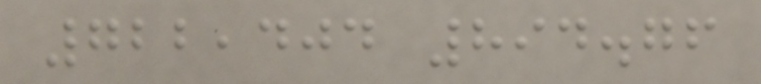722,404 894.76
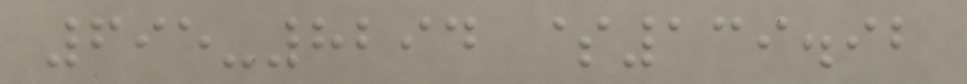695-8294 $139.92
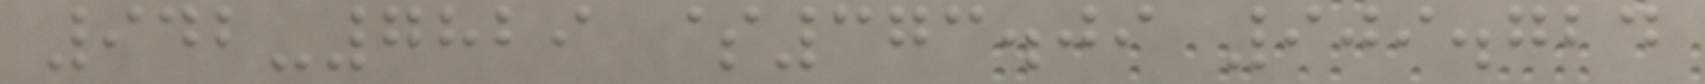942-7829 $373.09 909.724
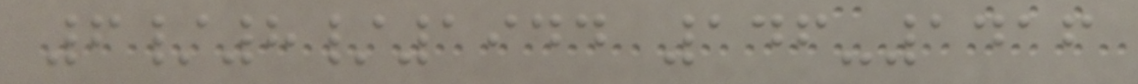6/8/1944 146-1416
